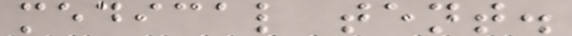medical tent.
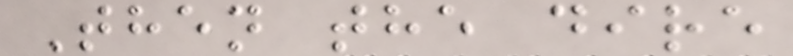Then the dire
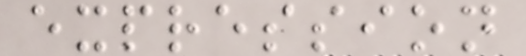expression
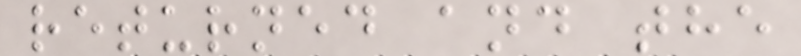returned and the
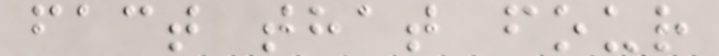fact that four
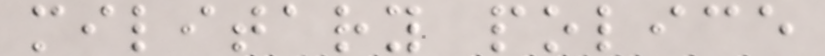military police
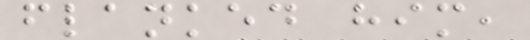flanked him,
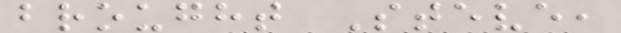brought Steve,
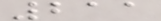211
